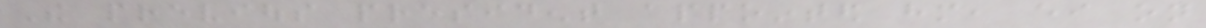The previous president appointed him, either on
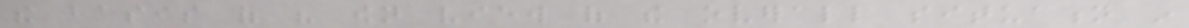the basis of his own view of the overall situation in
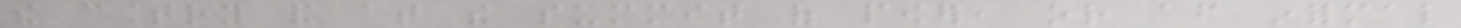the country and at the summit of power, or after informal
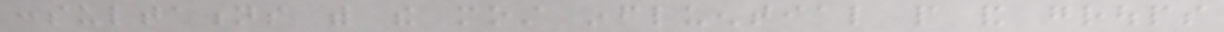consultations with the most influential people and groups
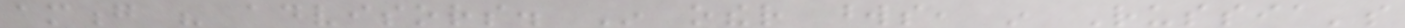among his advisors. In other words, in Russia's
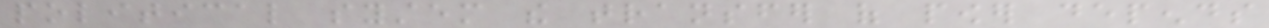political system the transfer of power depends
